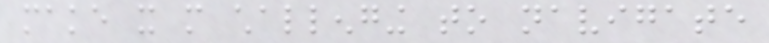make it more challenging to navigate
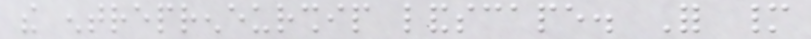the entrepreneurship landscape. For many
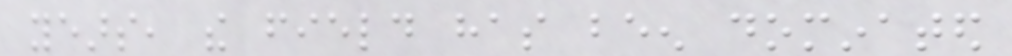years, the field has been dominated
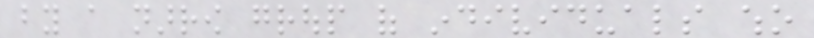by a narrow group of individuals who
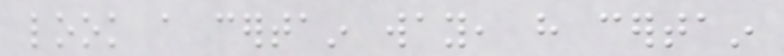look a certain way, have certain
